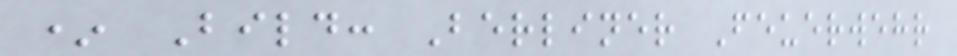* Bild: Berliner Feuerwehr
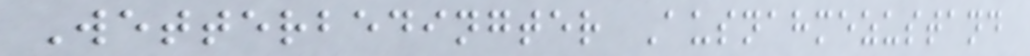Wetterbedingter Ausnahmezustand
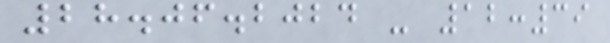28.06.2024 - 12:39
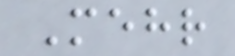Mehr
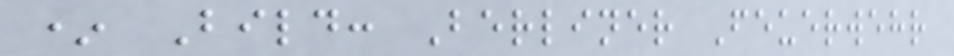* Bild: Berliner Feuerwehr
